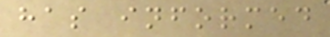has informed
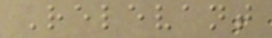Relevant
